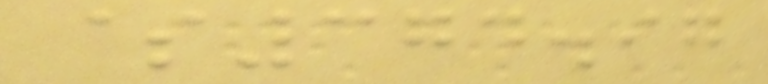$374.97
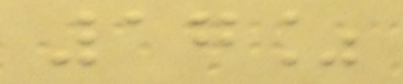17%
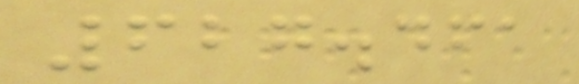627.461
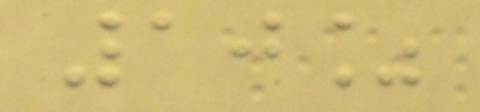10%
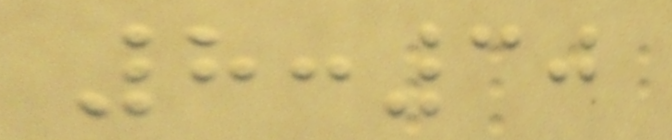8:30
